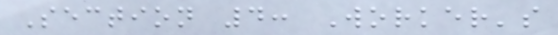Section 4: Worker's
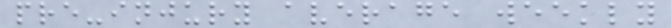pre-injury average weekly
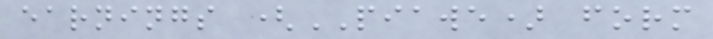earnings (PIAWE) form
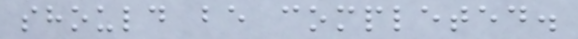should be completed.
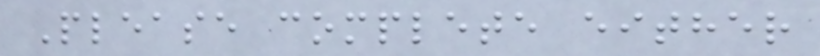Please complete either
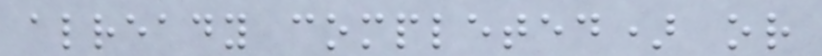already completed) or
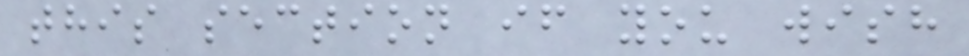this section if you wish
